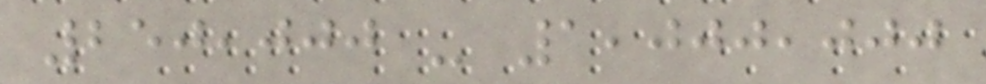250,000 - 1,000,000
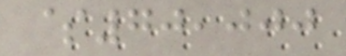$70,000
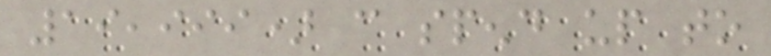19,999) can spend up to
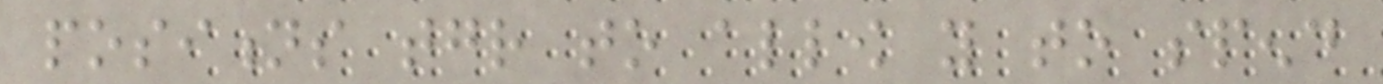positions together to allow you to spend
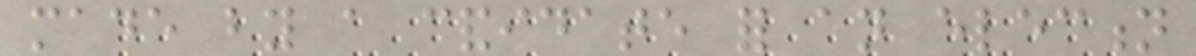made by a candidate for an election
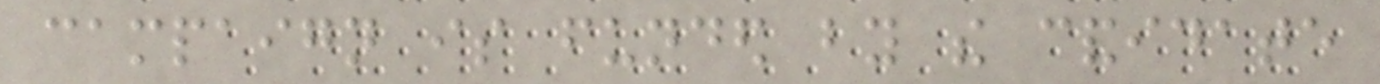campaign is funded by the candidate
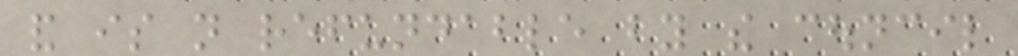and is not refundable by the council
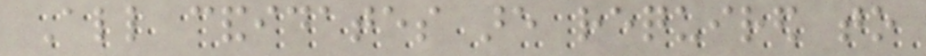All candidates are required to
